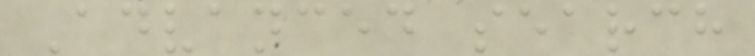Advanced search
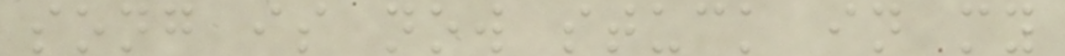song is now stuck in my
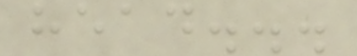head...
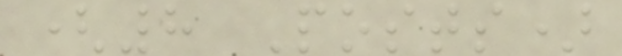(8 Posts)
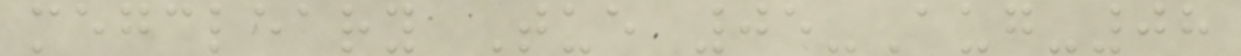megcleary Tue 05-Aug-08
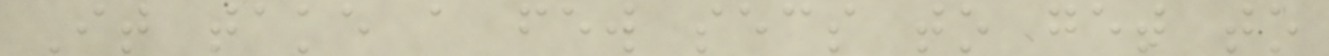It take a few secs to get to
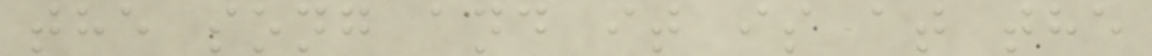the song and it is at the
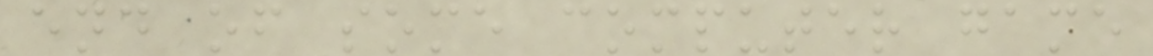end of some computer game
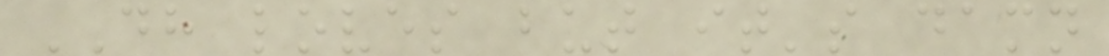DH loves but it's damn
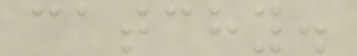catchy.
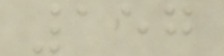157
